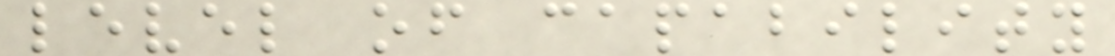level of capability
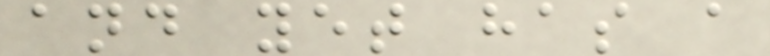and yet has a
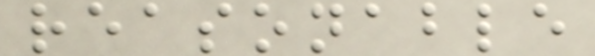reasonable
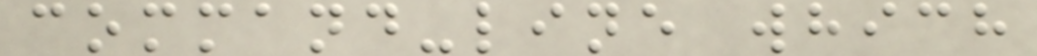command-line which
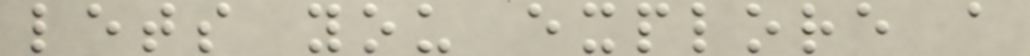lets you explore a
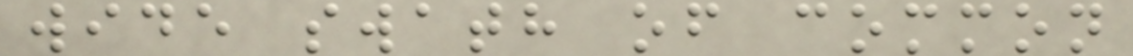wide swath of common
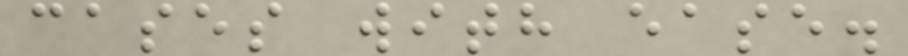cases with ease.
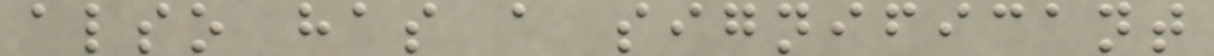also has a significant
